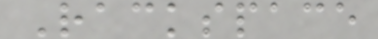Rackspace
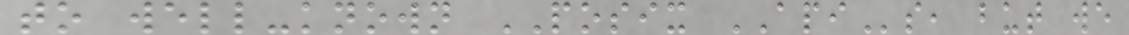to well-known POSIX APIs, but we
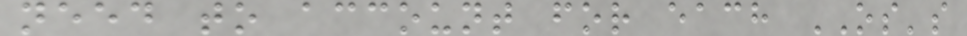need to account for each OS's
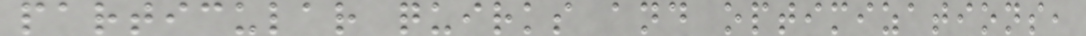particular quirks and optimizations,
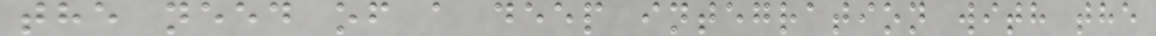the need of a deep integration with the
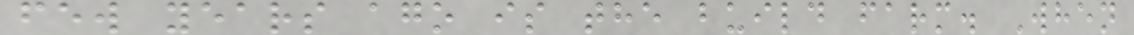few years ago is the build farm. When
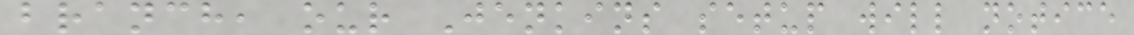branch, our Jenkins setup will notice
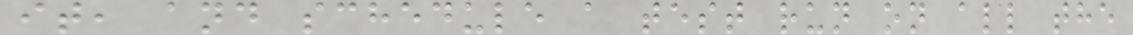it, and schedule a test run on all the
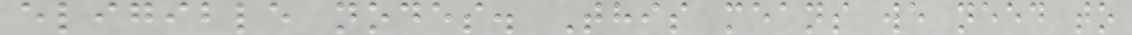eligible nodes. This means we need to
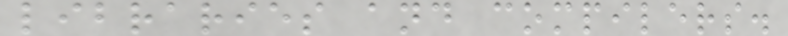libraries and compilers.
